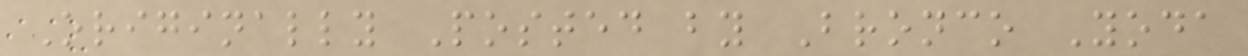Originally Posted by Bronco Yoda
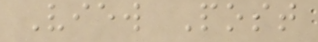View Post
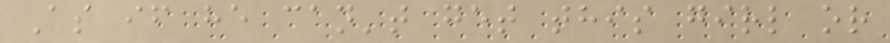As if he can't get this girl or
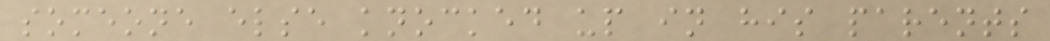someone else knocked up in his parents
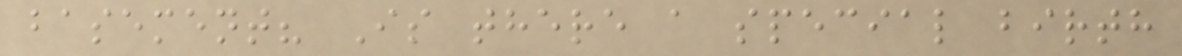basement? Is there a special birth
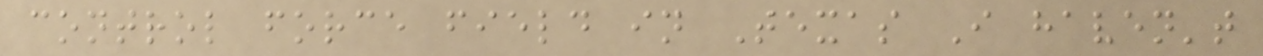control force field in Texas I haven't
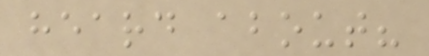heard about?
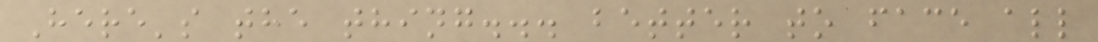Here's the thing... better to face all
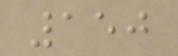150
